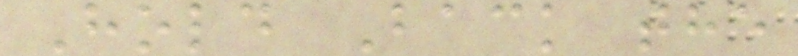Hold Back the
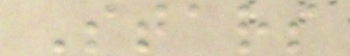Stars
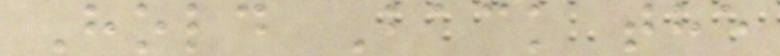Hold Back the
